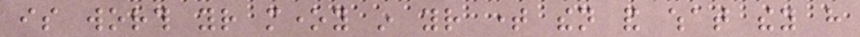is worth your money in your time then and what they have
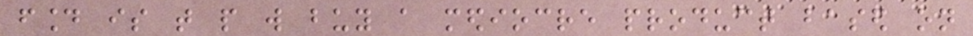found is that people will buy a mediocre product based on
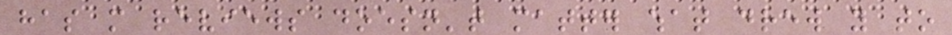has more reviews doesn't matter what drew you to
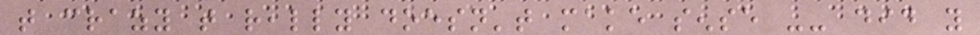that crazy that really doesn't make sense -- did you
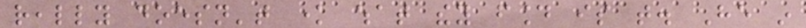really doesn't know what they found is that. He in
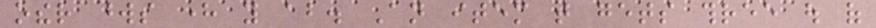other words here you about. An item that gets three out of
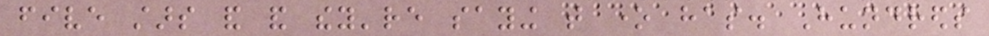five stars and and they're saying that one has. Hundreds
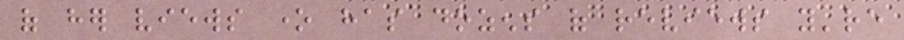of her views one has dozens of reviews you're
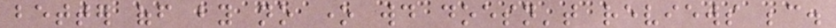better off by no one would doesn't reviews because.
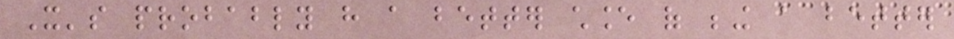It's probably have a better chance of being a better
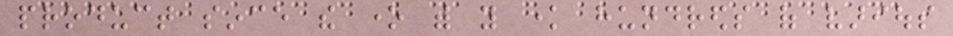product since the one with you know hundreds of various
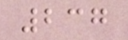237
